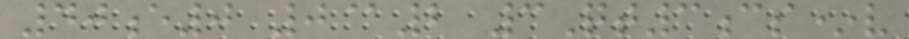40e0 0@2 3Qt3cs*v
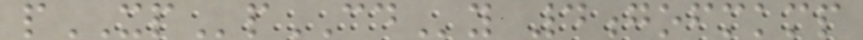pXPpCDy 4gofmkmp
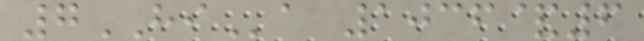7HIa 1036&6
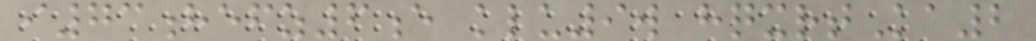i73hefz6e klu9w hqxrtKa2
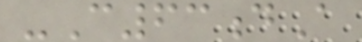-C63dA
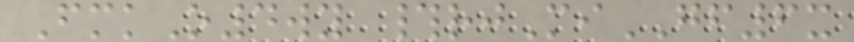FmkO4wy #rjMiGF6x
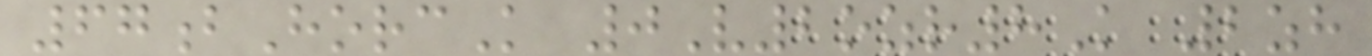67bHorcK 0V2ozr8K 2zh
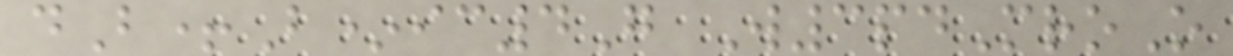dB+B*ic4G W3pdMroO
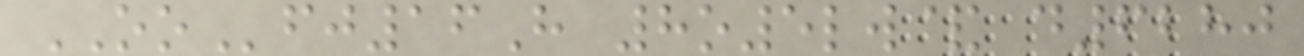OOfj16H 8o5lw& d6280
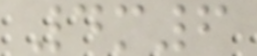4m6
